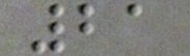21
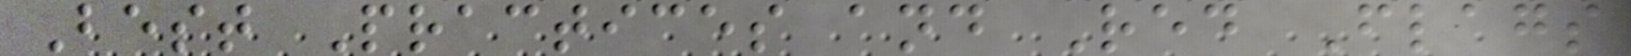Best Practices and Red Flags
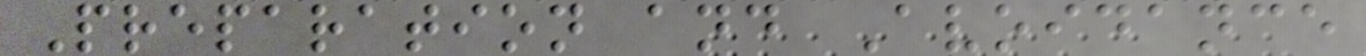Preparation and Avoidance
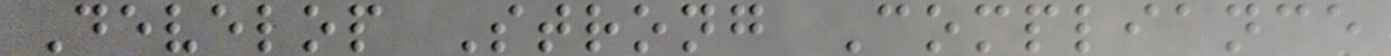Develop Strong Compliance
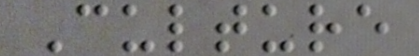Culture
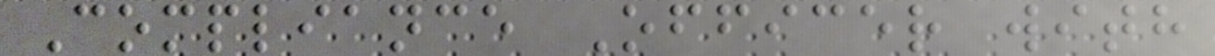Compliance Officer with
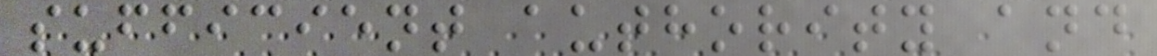sufficient authority and
